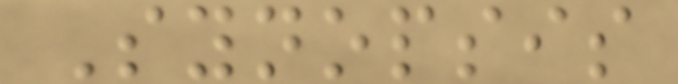Synopsis
